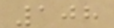108
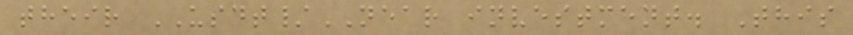their USDT/NEAR investment. This
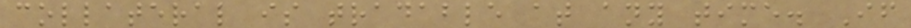collateral is tradable at any time. If
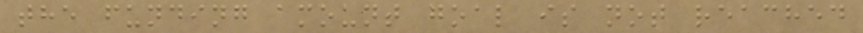the funding amount goal is not reached
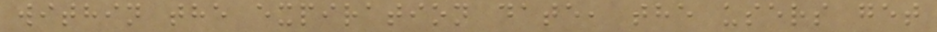within the expiration date, the users get
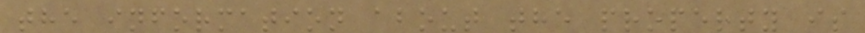the information about the property is
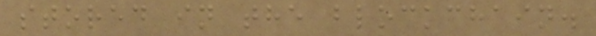stored in the blockchain.
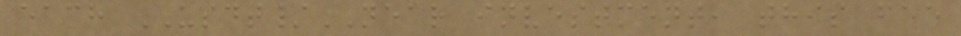each USDT/NEAR investment, this fee
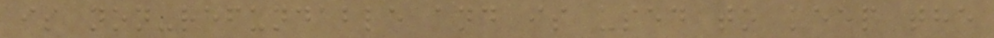is non-refundable and is used to keep the
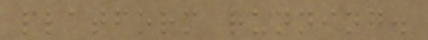platform running.
